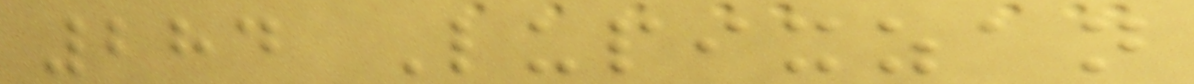284 Lupixzan
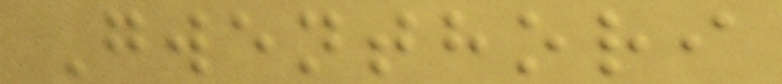Gwenthori
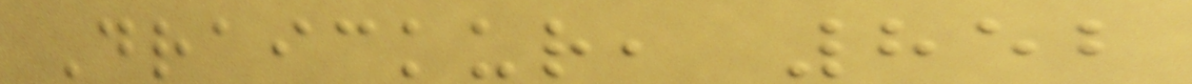Draickur, 852
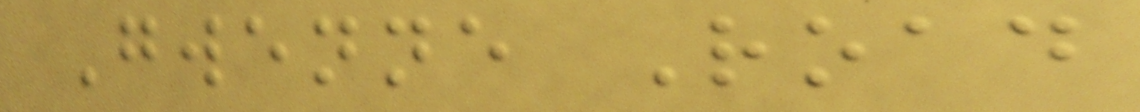Gwenne Road
